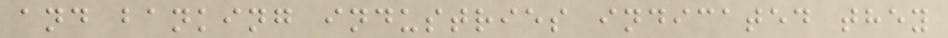and banking industries indicated they
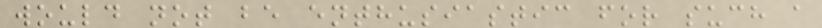would not be enthusiastic for such a
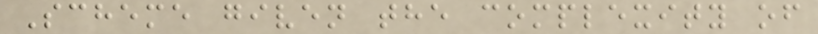Scheme given the complexity of
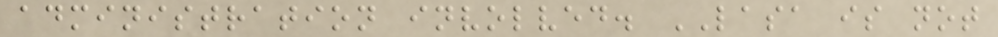administration involved. LASA is not
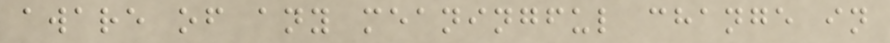aware of any meaningful change in
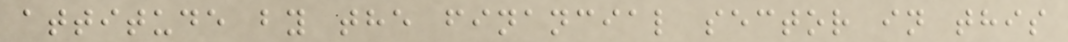attitude by the financial sector in this
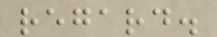regard.
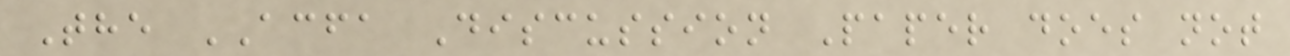The ACFA Discussion Paper does not
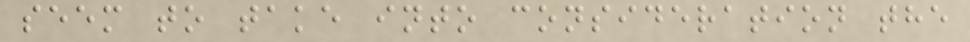seem to take into consideration the
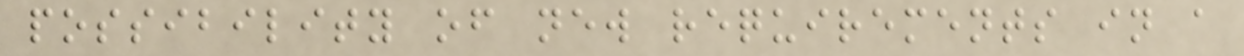possibility of new requirements in a
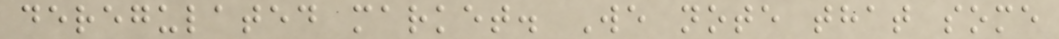deregulated market. We note that some
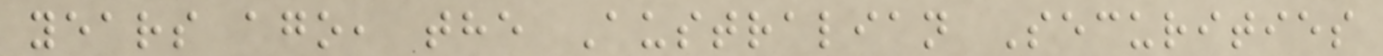years ago, the Australian Securities
